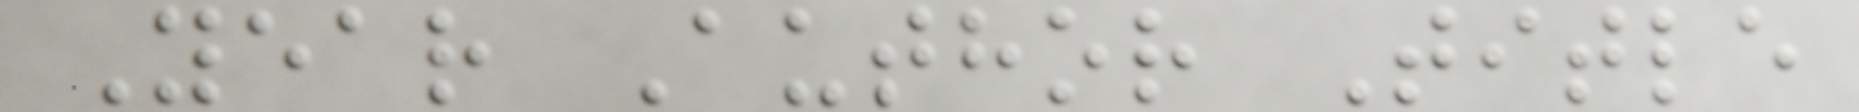Year Author Title
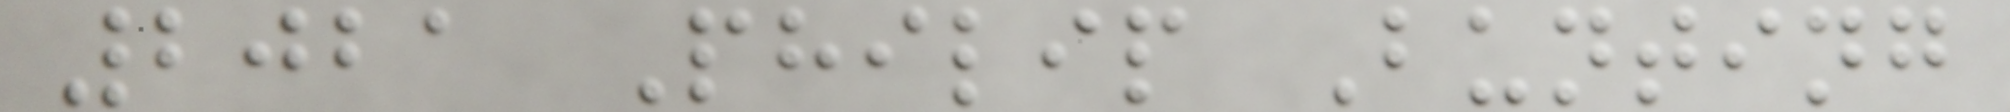2021 Philip Bunting
